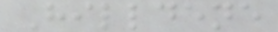Hilldene
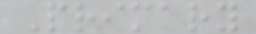Primary
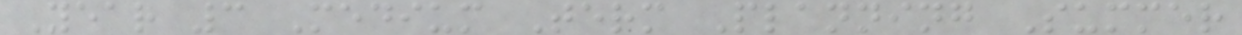Year 3 Medium Term Planning Summer
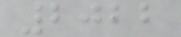2022
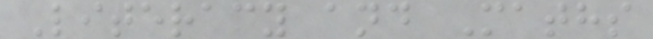Literacy and Maths
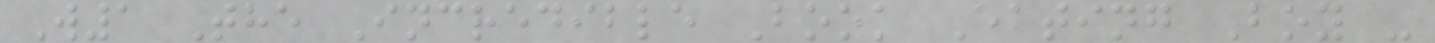W1 The Incredible Book Eating Boy -
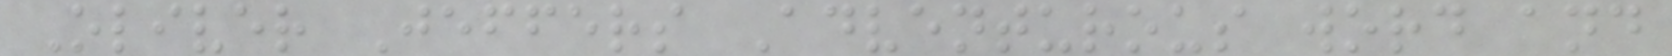Oliver Jeffers Adventurous word and
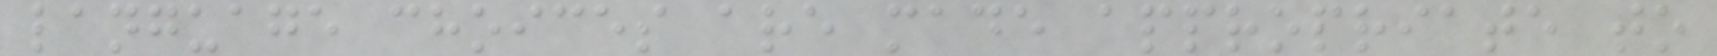language choices are made appropriate to
